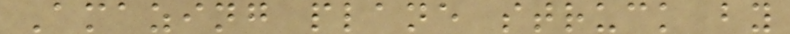Amazing plane struck by
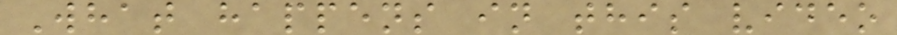What happens in this video
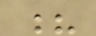?
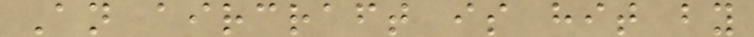An aircraft is hit by
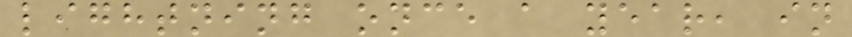lightning once a year, in
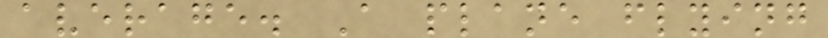average. A plane flying
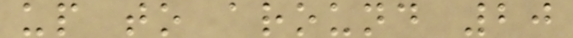up to around 20
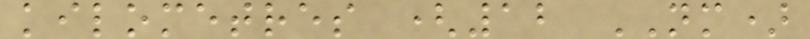kilometres (12 NM)
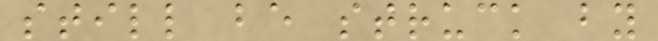still be struck by
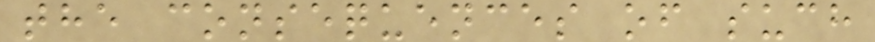the consequences of such
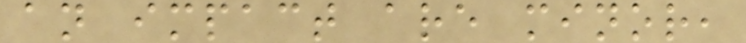an impact are minor,
